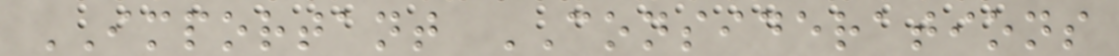IMPORTANT CONSIDERATIONS
